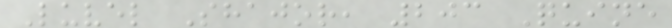Luvel Shajor, 203 Quine
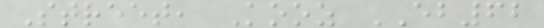Street, Kooz EB62
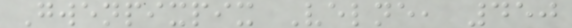Gwenpixpix Velne, 450
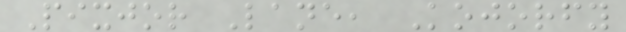Pixjor Lane, Kojorfy
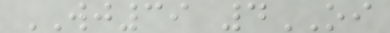WJ39 4OI
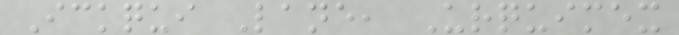Ickqui Lane, Urquimex
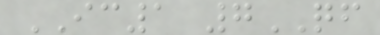IC1 7QF
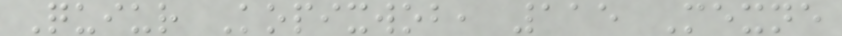Quiur Kopixwob, 115 Mexne
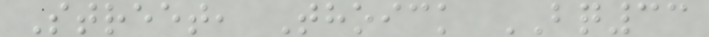Street, Thoick BQ33
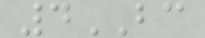4BC
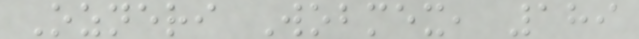Ozneri Wobmex, 189
